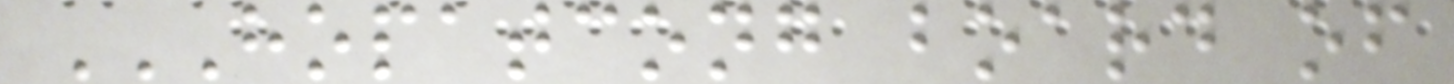HOPATCONG BOARD OF
